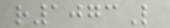r1073L
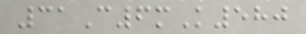31C6mK580
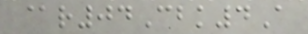@r04Cbk4A
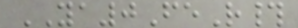YA0FeR#
